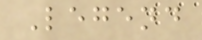Legend
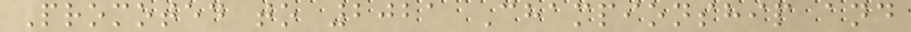Promoted to 2021 Championship and
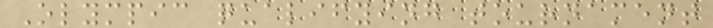Olympic qualifying tournament
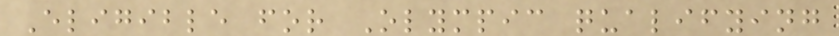Eligible for Olympic qualifying
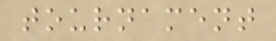tournament
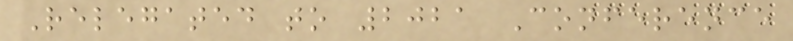Relegated to 2021 Conference
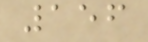156
